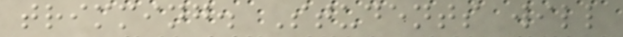trimming. Students will
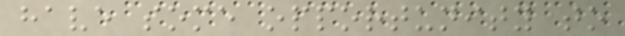have some opportunity to
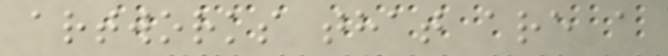artworks that are a
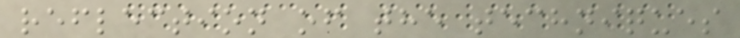reflection of the techniques
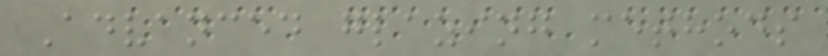Advanced glazing methods
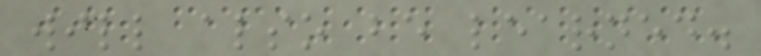will also be learned.
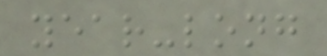year-long
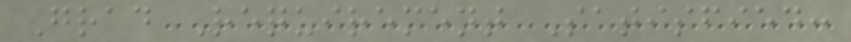Grad Requirement Satisfied:
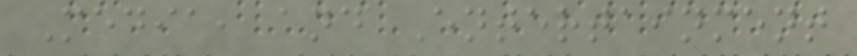Media, and Entertainment
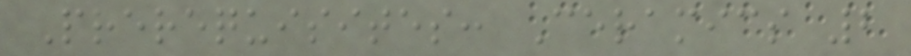Prerequisites: Ceramics 2
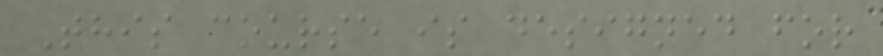This course is designed for
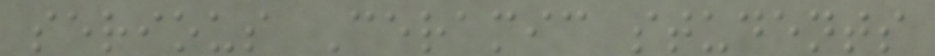serious Ceramic students
